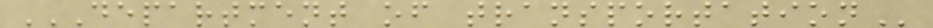DEPARTMENT OF TRANSPORTATION
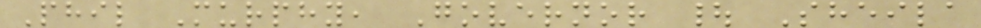Phil Murphy, Governor | Sheila
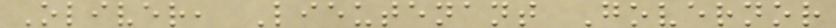Oliver, Lieutenant Governor
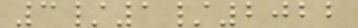3/1/2022
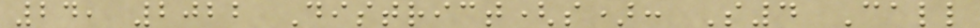24, 2022 District(s): S4 Call
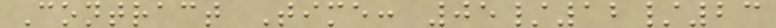Contract Time: 05/12/23
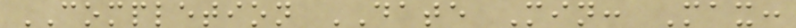COMPLETION DATE Min: Max:
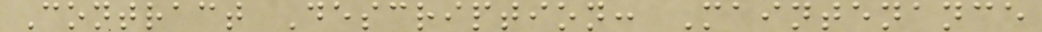Contract Description: Maintenance
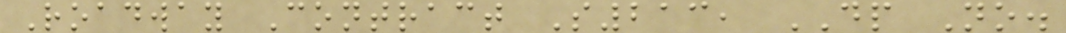Roadway Contract S213, DP No.
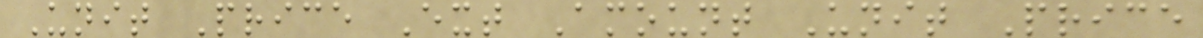Unit Price Ext Amount Unit Price
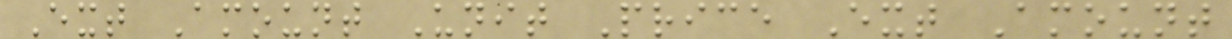Ext Amount Unit Price Ext Amount
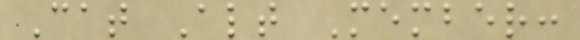Cat Alt Member:
